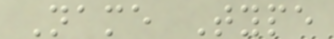Name Type
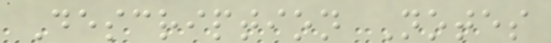Description Notes
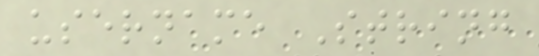username String
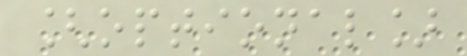[optional]
